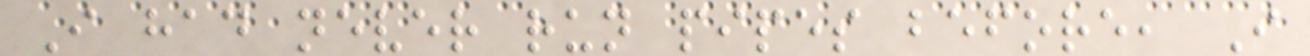I had never run pipes before, I
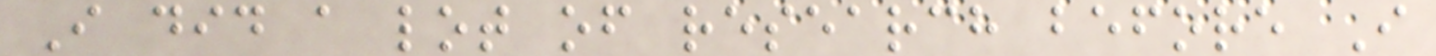I did a lot of research before I
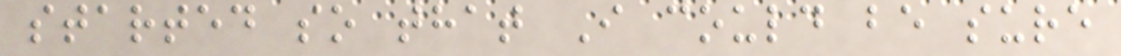started so that I could be sure
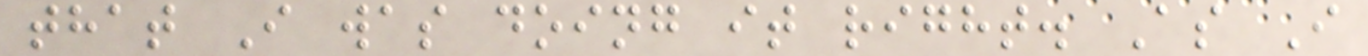that I was doing it right. As I
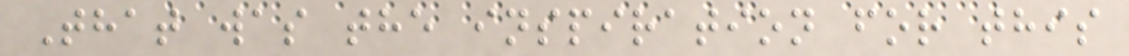That was the inspiration for this
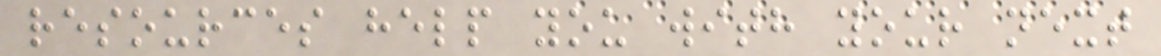resources help you with your next
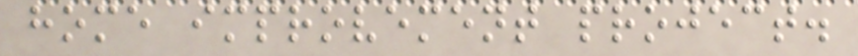home improvement project.
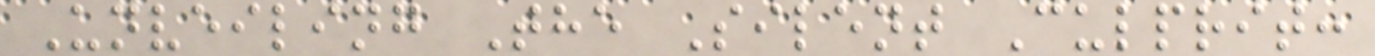Unveiling The Silent Culprit:
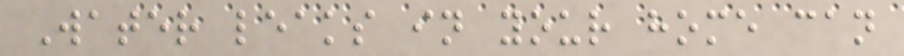Water leaks in your home can
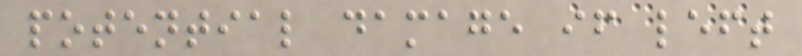potential damage if left
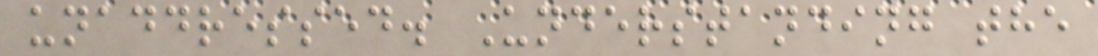unaddressed. Understanding the
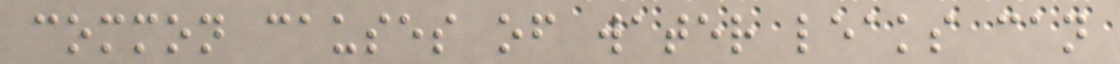common causes of water leaks can
